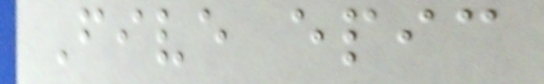Five epic
